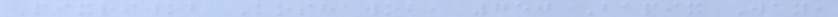Pixriwob Koshawob, 757 Bapix Way,
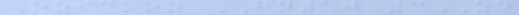Ozickoz HN10 3ZD
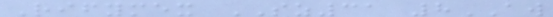Rifymex SZ31 8AW
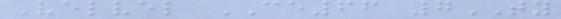Velvel CE66 7TY
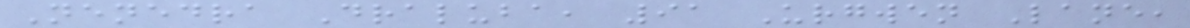Nenedra Draluba, 91 Urgwen Lane,
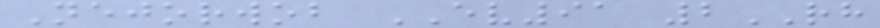Nejorwob EV91 2RH
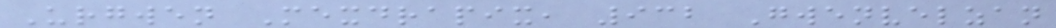Urgwen Mexdrapix, 932 Gwenvelzan
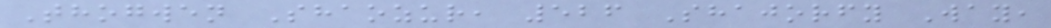Thogwen Shaozur, 526 Shajorfy Way,
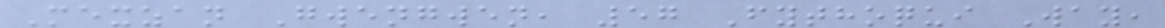Mexzan Gwengwen, 57 Fythoqui Way,
